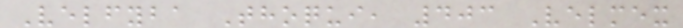Velfyba Thoqui, 403 Velmex
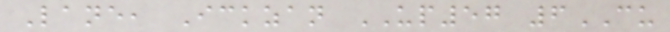Lane, Ickzan UP57 6CU
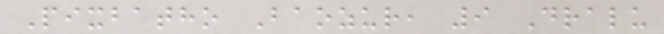Pixbatho Baozur, 9 Dralu
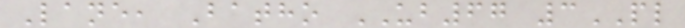Lane, Batho UB67 3PL
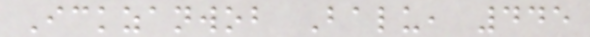Ickzanwob Balu, 445
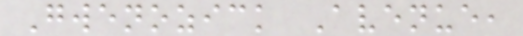Gwenozick Avenue,
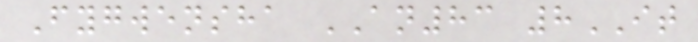Fygwensha AN83 8IT
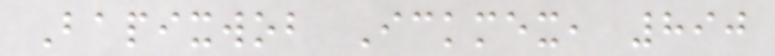Bapixwob Ickmex, 890
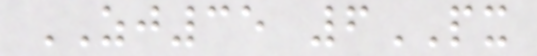ZJ35 6PX
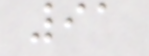91
